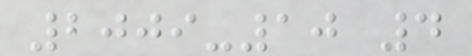2009-10 4
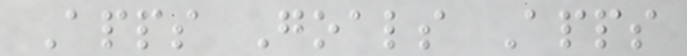Apps Goals Apps
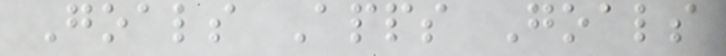Goals Apps Goals
